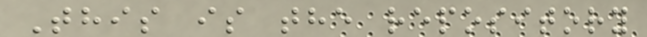This is the repository
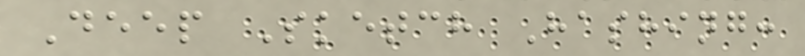Deep Sketch Hashing:
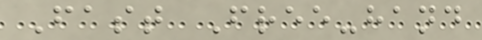Fast Free-hand
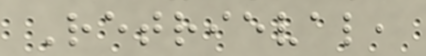Retrieval,
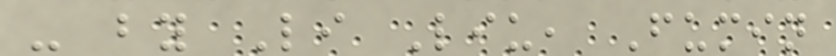- by Li Liu, Fumin
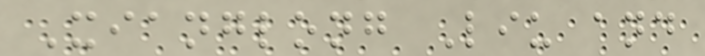Xianglong Liu and
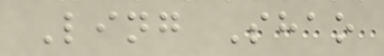Ling Shao
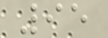95
